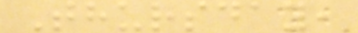Thursday,
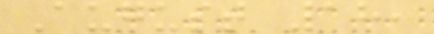August 18,
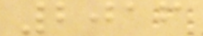2016
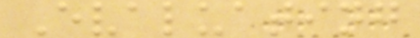Evaluating
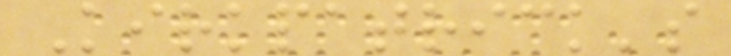Kirkpatrick's
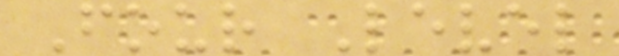Four Level
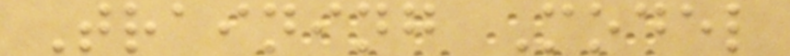Training Model
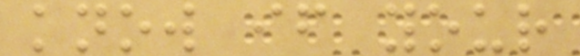know if your
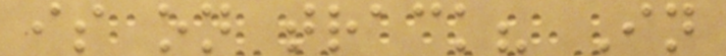is on track? In
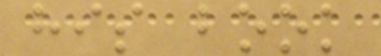his book
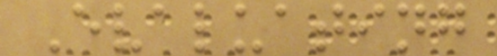Evaluating
